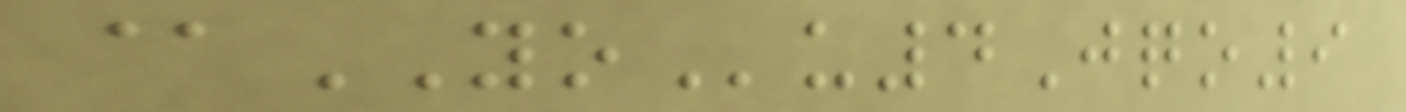@YOu4Jqo9
